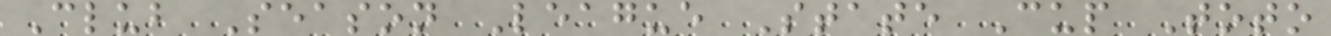Club Season League State Cup Toto
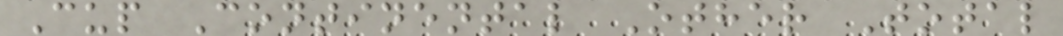Cup Continental Other Total
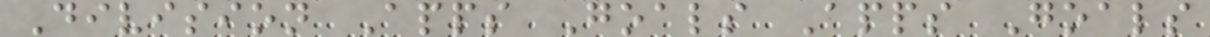Division Apps Goals Apps Goals
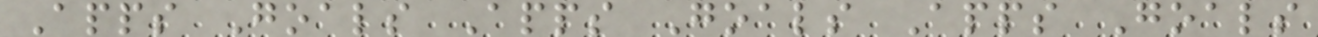Apps Goals Apps Goals Apps Goals
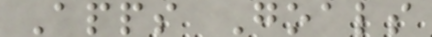Apps Goals
